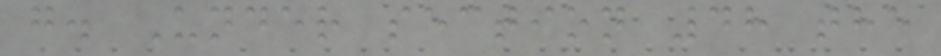g. Under section 48 the
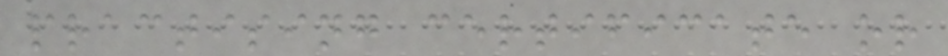practising certificate or
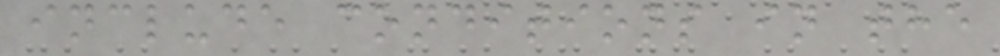include conditions in the
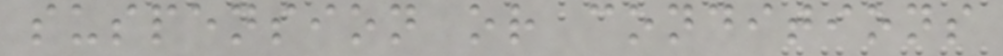suspension or conditions
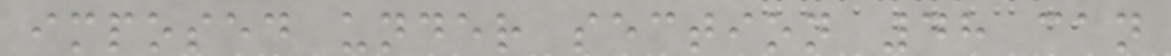imposed under section 48 can
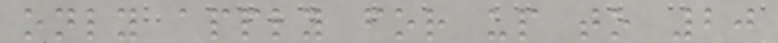only apply for up to 20
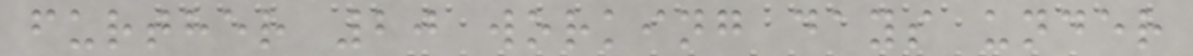further 20 working days under
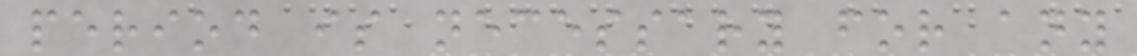period is necessary for any
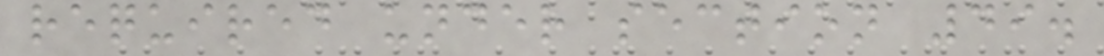required under section 49.
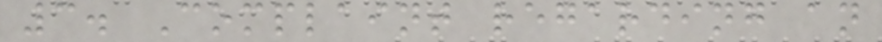3. Complaint regarding an
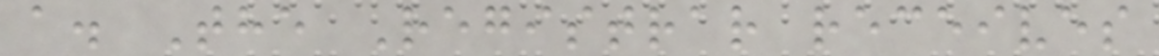a. The Registrar receives
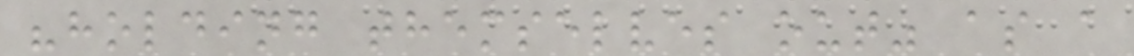"holding themselves out" as a
